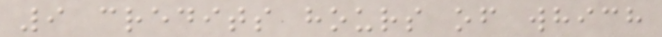9 credits hours of which
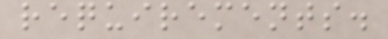requirements.
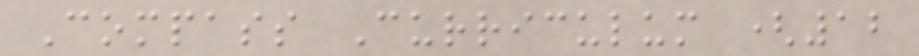Compass Curriculum (12
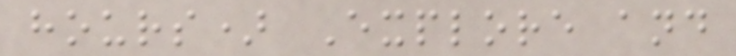hours) Explore and
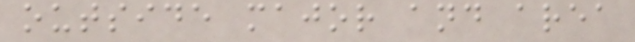outside major and area
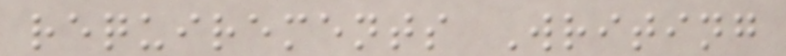requirements Writing
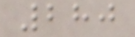280
